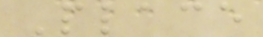Place
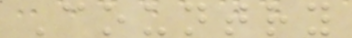Country
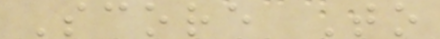Score To
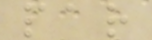par
